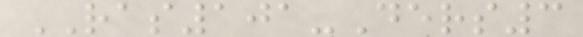RAS101-Ders3
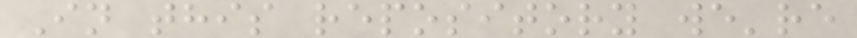In this repository we're
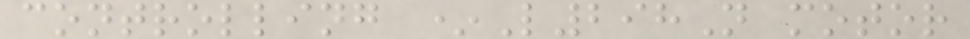controlling *L298N motor
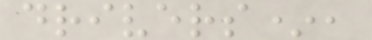drivers*,
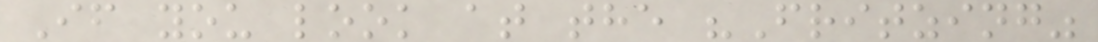If you look at the "Fritzing"
